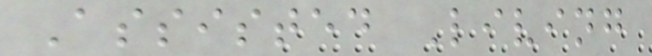Assisted Living
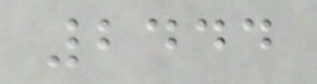2444
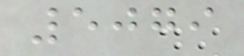5079
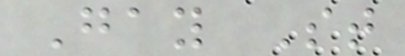Gay St
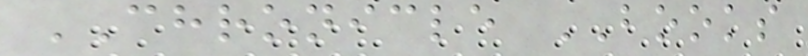CHRONICLE BOOKS
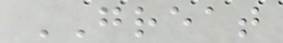GREAT
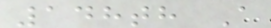148th A
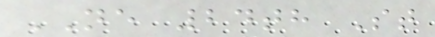NE 24th St
